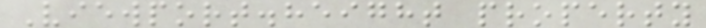Viewport.height property
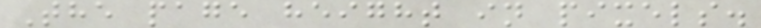The page height in pixels.
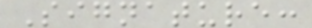Signature:
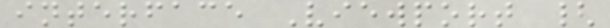interface Viewport {
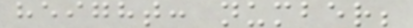height: number;
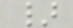}
